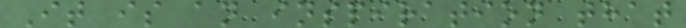It is an inspiration that
